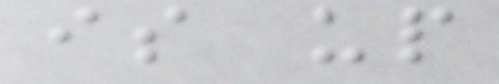is up
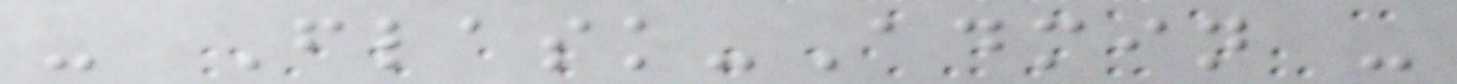- Flask-Admin -
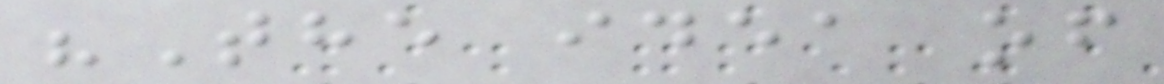"The idea of
